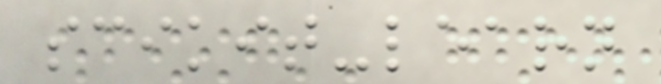scikit-learn
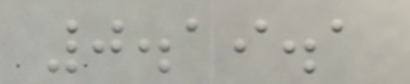0.19.1
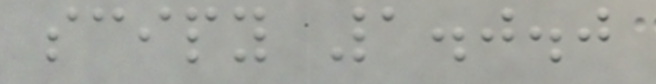scipy 1.0.0
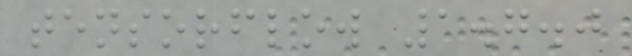tensorflow 1.7.0
